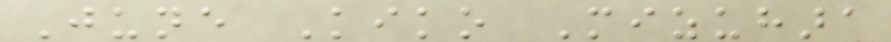June Kiko Mizuhara
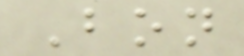Bon
